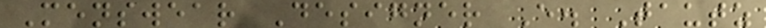Menswear Designer E. Tautz
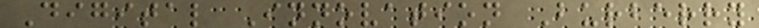Digital Innovation Burberry
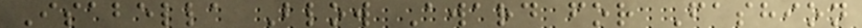Isabella Blow Award for Fashion
